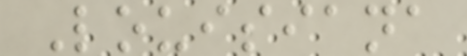Louisiana
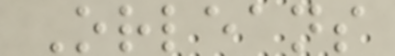Orleans
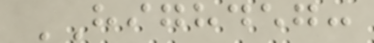HIGHDEG:
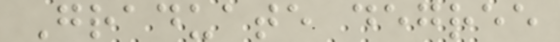Graduate degree
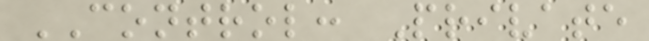CONTROL: Private
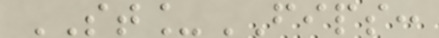ST_FIPS:
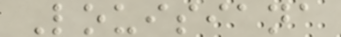Louisiana
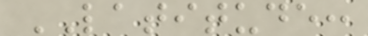LATITUDE:
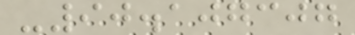-90.107307
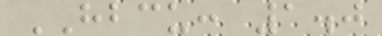HBCU: 1.0
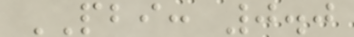PBI: 0.0
